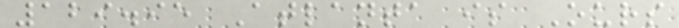129.95 Atlanta is Ours
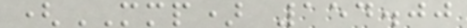(MMP) 154.00
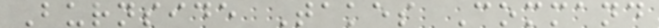Burnside Takes Command
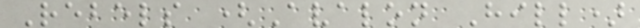Rebels (Avalon Hill)
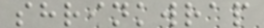shrinkwrap
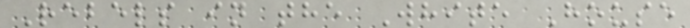Rebels in the White House
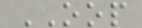OOP
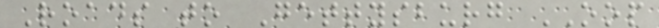Roads to Gettysburg OOP
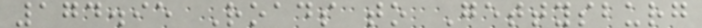174.95 Roads to Gettysburg
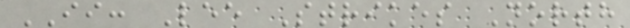II: Lee Strikes North
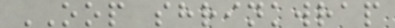OOP shrinkwrap
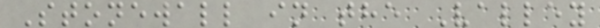Stonewall in the Valley
